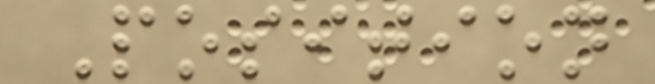Position
